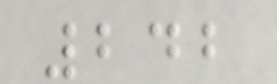242
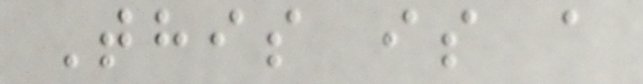This is a
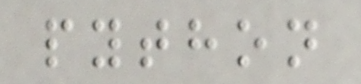python
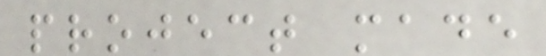project made
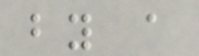by a
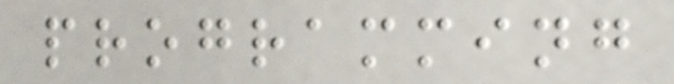programming
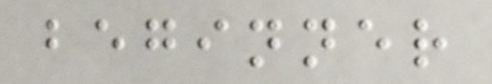beginner
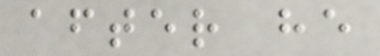after he
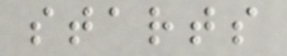starts
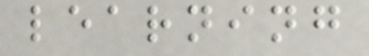learning
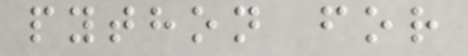python for
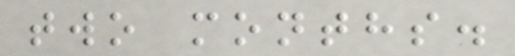two months.
